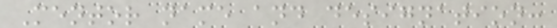Mentor name and designation:
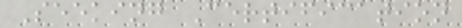Seeking Certification
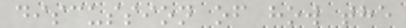discussion of how the
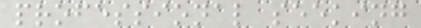professional seeking
